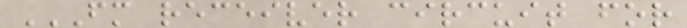FM RECEIVER CIRCUIT FOR
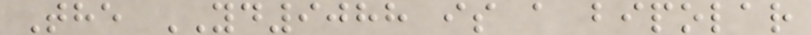The YD9088 is a bipolar
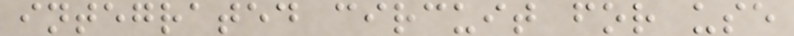integrated circuit for use
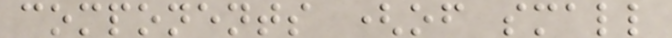components (of small
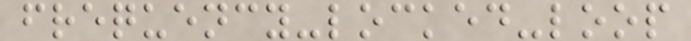frequency-locked-loop
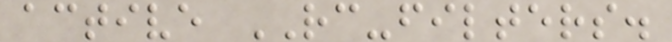active RC-filters.
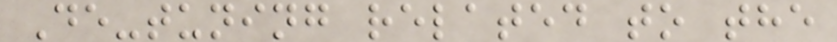De-tuning related to the
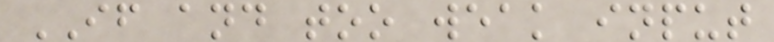IF and too weak input
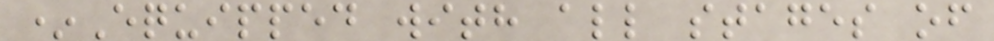*Equipped with all stages of
